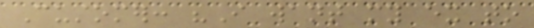Customer: "I want my ex to
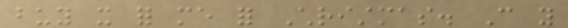buy it for me for Christmas. Can you
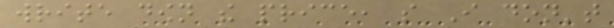write down the price, so I don't
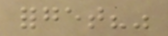forget?"
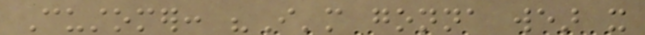Customer: "I'm gonna wear it
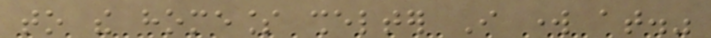to the homeless shelter I work at."
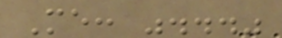Me: "..."
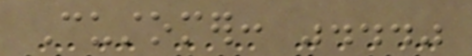Customer: "..."
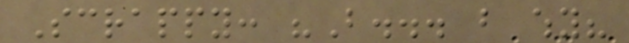Scrappy: "But... but why?
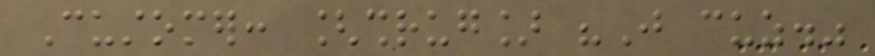Customer: [shrug] "Just cuz."
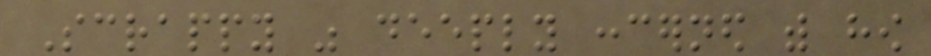Scrappy was deeply concerned with how
